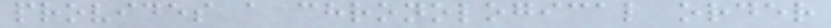provides a chronological order
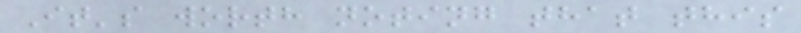It's worth noting that this
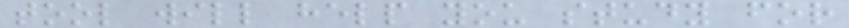tool will help you study for
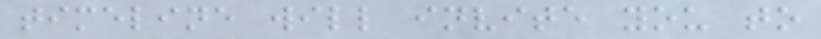timeline will invite you to
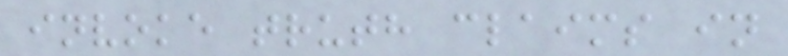invoke truth claims in
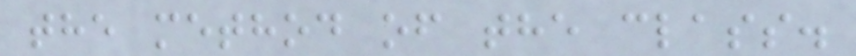the method of the class.
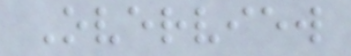Overview
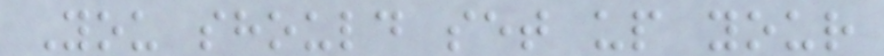You should set up your
